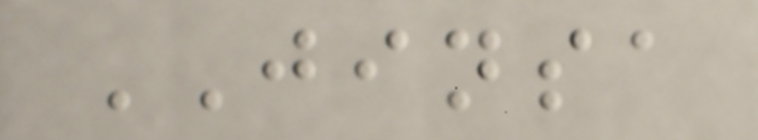JINSA
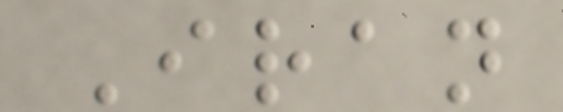Iran
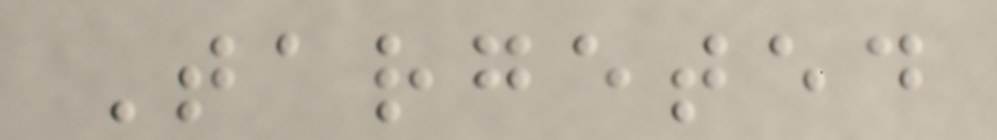Targeted
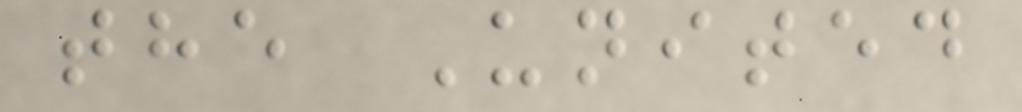the United
